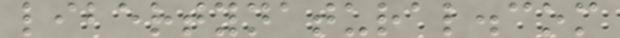libertynatural.com
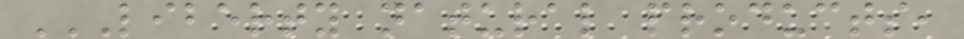LIBERTY NATURAL PRODUCTS,
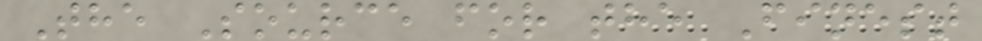The Source for the Finest
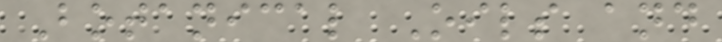Botanical Oils and
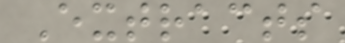Extracts
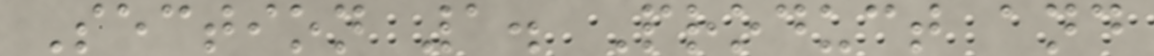Section 1. Product and
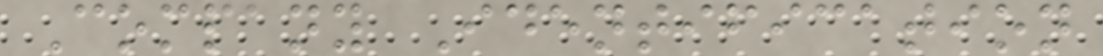Company Identification
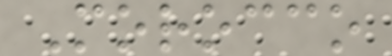Morocco
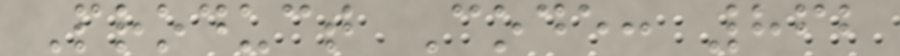Product Code: 862
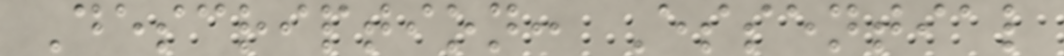Description: Essential
